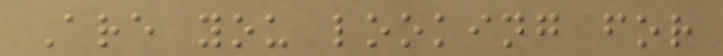Are you looking for
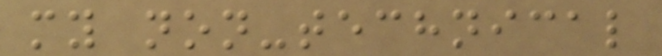my non-technical
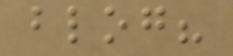blog?
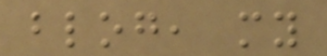blog, my
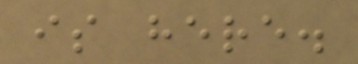is here.
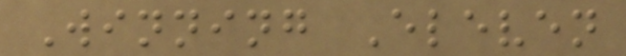Winning Eleven
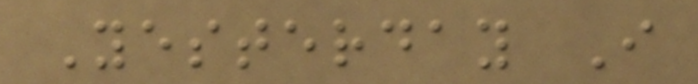Yesterday I
